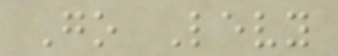Go Levy
